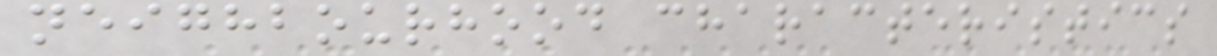neighbourhood characteristics
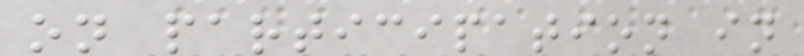on participation in
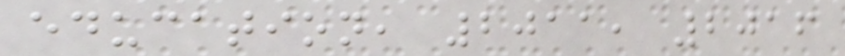education, 2011, 2016
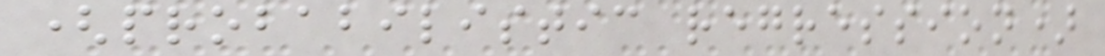(probabilistic regression)
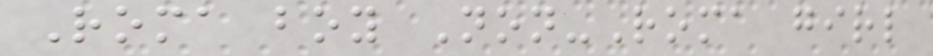Roma boy Non-Roma girl
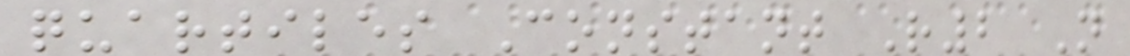quartiles Constant R2 N
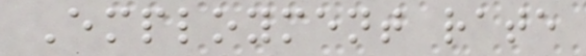Employment rate
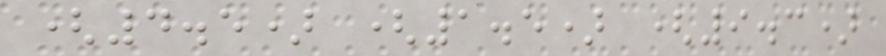(4.5) (1.5) (9.3)
